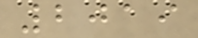2019
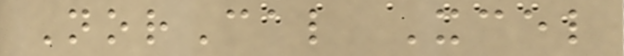NorCal Xcel
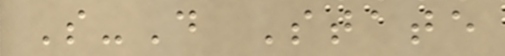S-D State
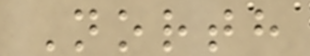North
